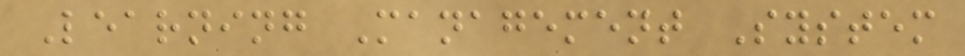Learning Management System
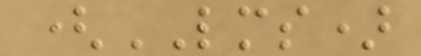(LMS)
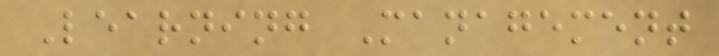Learning Management
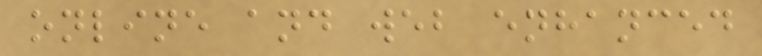online and web enhanced
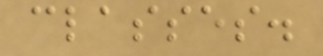classes.
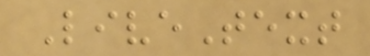LiveText
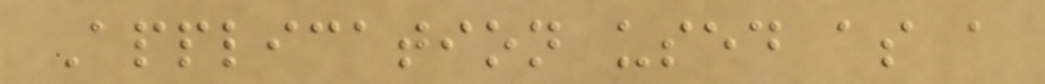Application used as a
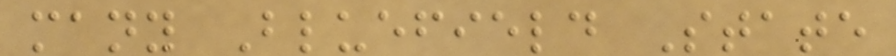many Bluefield State
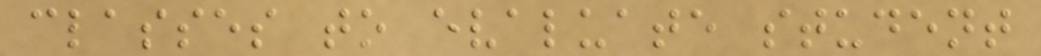classes to evaluate student
